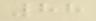88
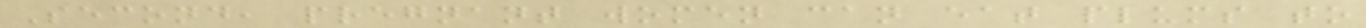Second, pregnant women can eat plums to
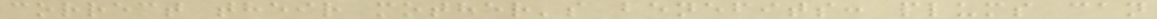correct their mother's benefits: plums can
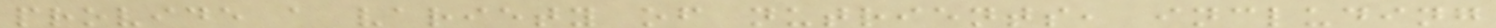provide a variety of nutrients, including
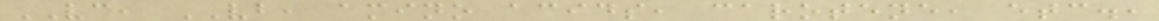VC, VB, amino acids, carotene, etc.,
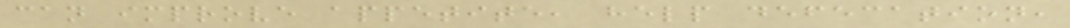can improve appetite, help defecation,
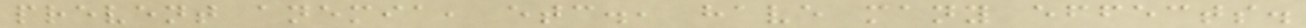prevent anemia, etc., have many effects.
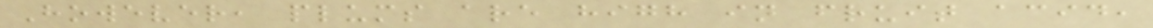However, plums are high in fruit acid,
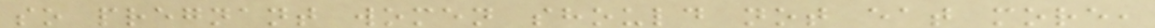so pregnant women should not eat more,
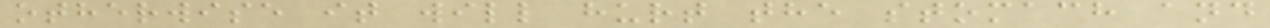otherwise it will hurt the stomach and
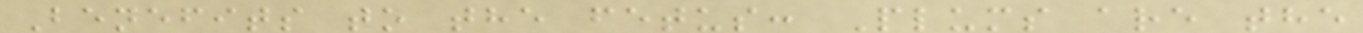Benefits to the fetus: Plums are the
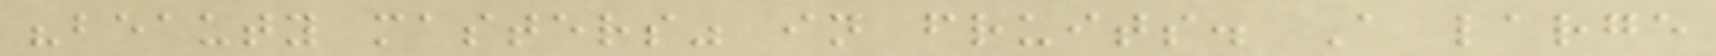"beauty masters" in fruits. A large
